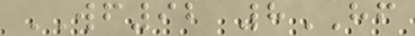WF92 8HF
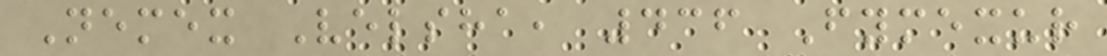Nemex Velsha, 436 Fymexur
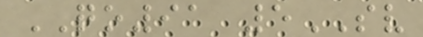QO91 5SV
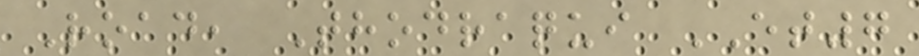Road, Thodraqui ET7
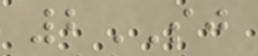2SJ
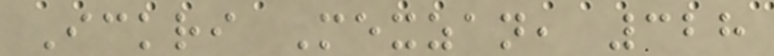Ickri Mexzan, 328
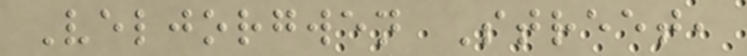Veljorgwen Street,
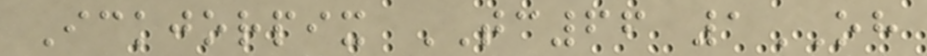Ickjorpix TC66 1OH
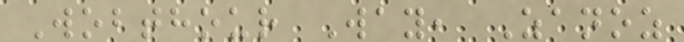Wobthour Way, Zanoz
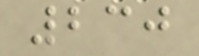230
